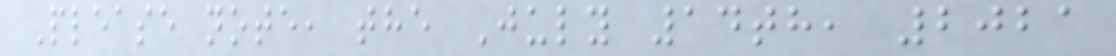Please note, the July 14th, 2021
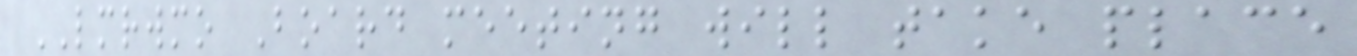LMRWMO Board meeting will take place
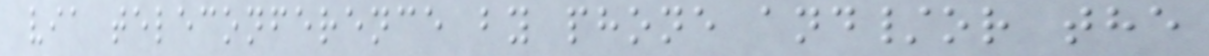via teleconference by phone and/or the
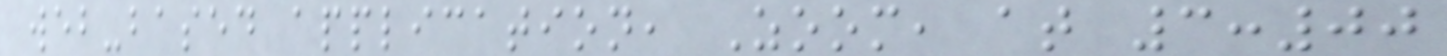web-based application, Zoom, at 3:00
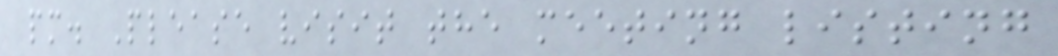pm. Please visit the meeting listing
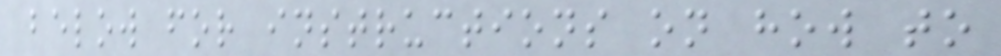below for instructions on how to
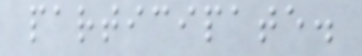participate.
